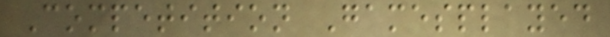Competition Gamesplayed
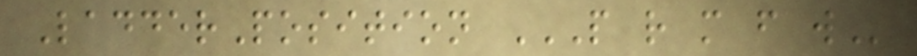LadderPosition P R M F W
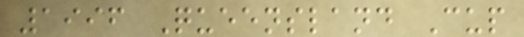1996 Queensland Cup
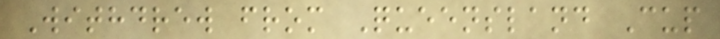Withdrew from Queensland Cup
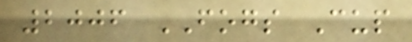2006 FOGS Cup
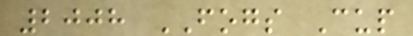2008 FOGS Cup
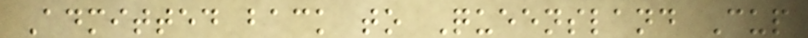Admitted back to Queensland Cup
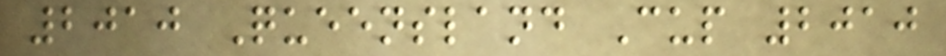2010 Queensland Cup 2010
